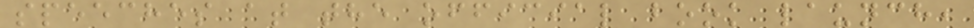speeches at the official book launch,
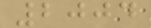2004
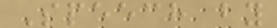Speech by
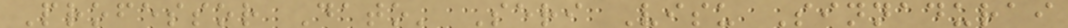Professor Dato' Seri Visu Sinnadurai
